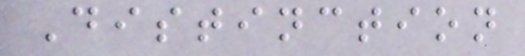Distinction
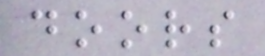doors
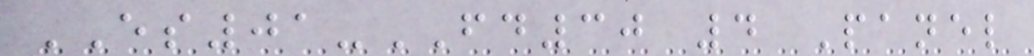ES01-FD30 4 Panel
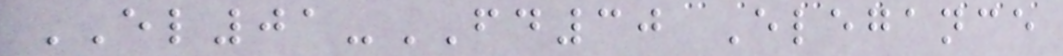EL01-FD30 Elegance
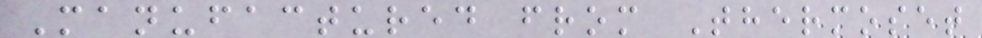Manufactured from Thermoset
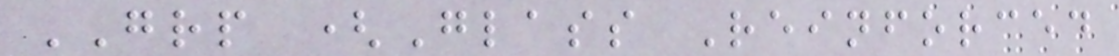GRP (Glass Reinforced
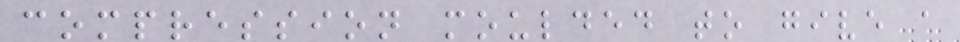compression moulded to give a
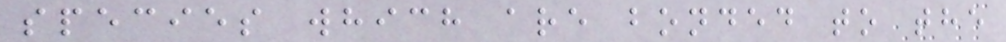species which are bonded to the
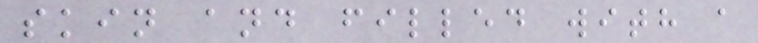skin and filled with a
